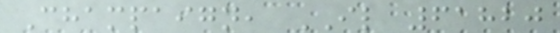Champaign, IL 61820
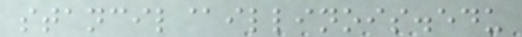stancil@illinois.edu
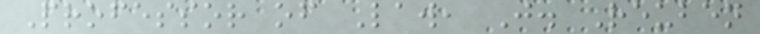Professor of Law, J. Reuben
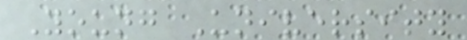Young University
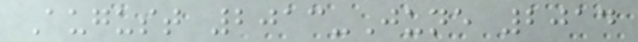August 2013-June 2014
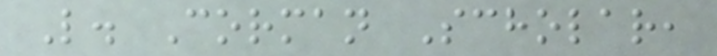L. Corman Scholar,
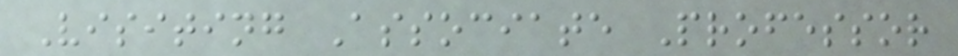Visiting Associate Professor
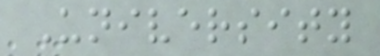University
